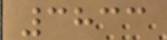3833
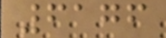6176
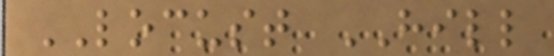LOCUST HILL
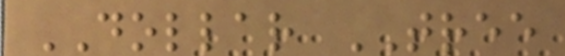DOLLAR TREE
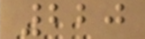220
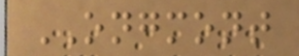ONGMONT
